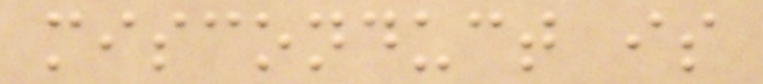misconduct is
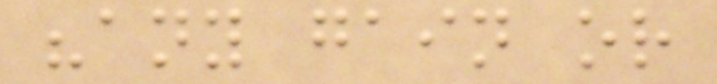"any gain or
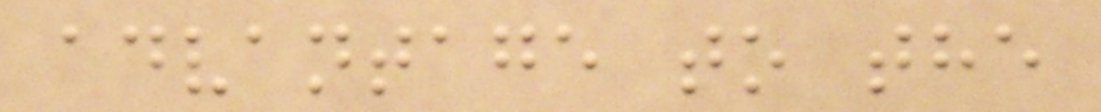advantage to the
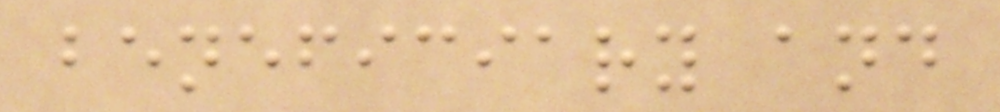beneficiary and
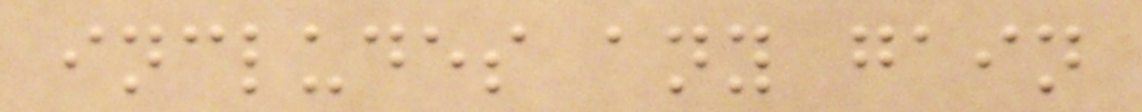includes any gain
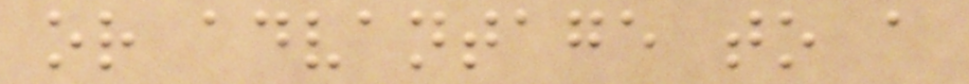or advantage to a
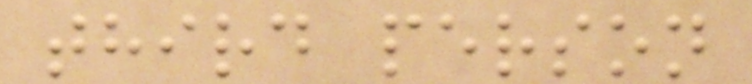third person
